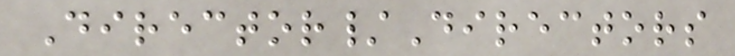Director/Directors
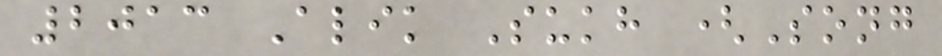2013 Alik Sukh (Song
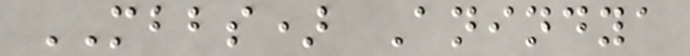MBBS) Anindya
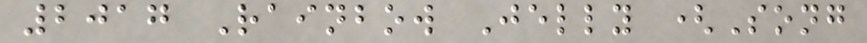2017 Rainbow Jelly (Song
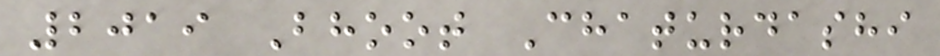2019 Bhoot Chaturdashi
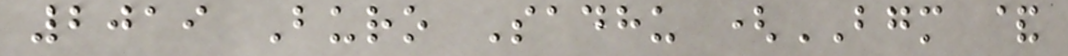2019 Buro Sadhu (BGM &
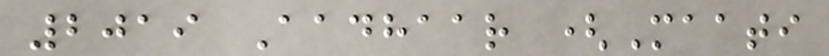2019 Aadhaar (Maati
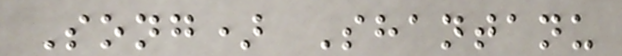Song) Shantanu
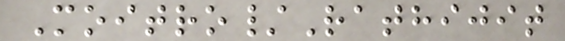Moitro/Rathijit
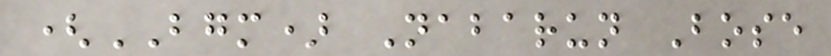(BGM) Nabarun Bose
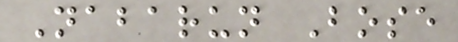Nabarun Bose
